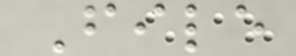File
